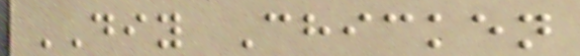DIY Chicken
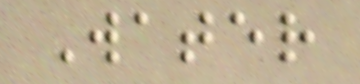Water
